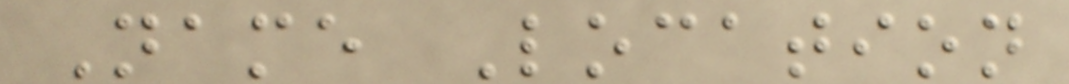Name Location
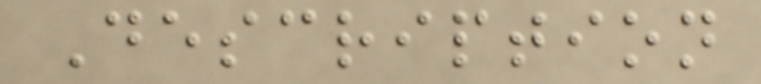Description
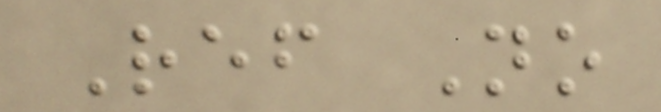Ref No
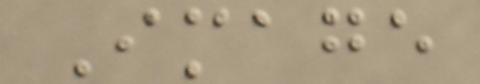Image
